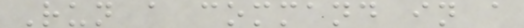Run a command in a
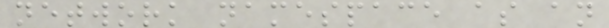network namespace as an
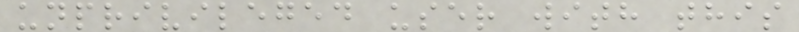unprivileged user with this
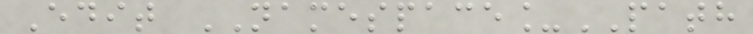Edit NAMESPACE_PATH
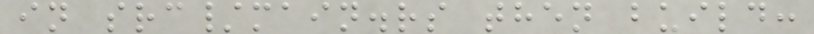in src/main.rs then build:
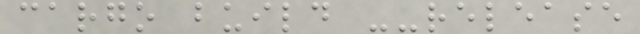cargo build --release
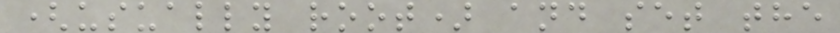(usually root) and set the
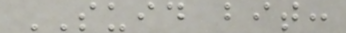SUID bit:
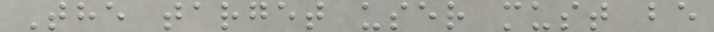The target user must be
